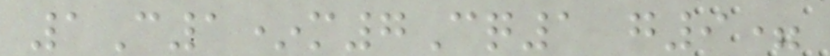1C1*m7Cq1 g9=
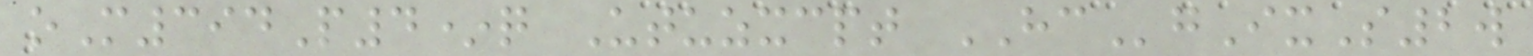oM394P4*q Utuzxcpt HCgIxS2w
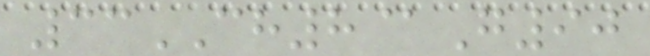33CH8@G90
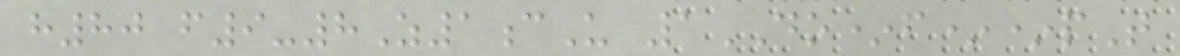h80 f9-8Z1cU 1DO*f**pT
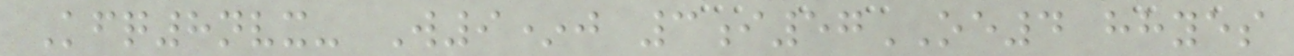Kfq8nvx- W9*j 3i57OE4 hhyes
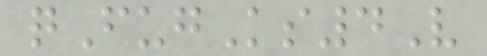qFugKs4V
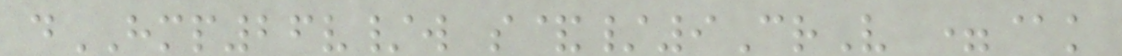dHMP26v/w s&/9CrV =@k
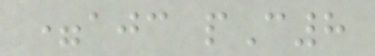=ajc pC8
